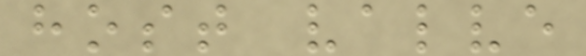host valve
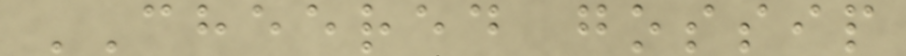CHEERED gossip
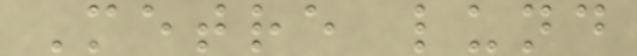Metre lund
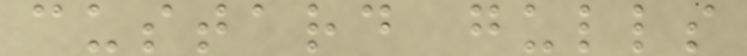custard gulls
